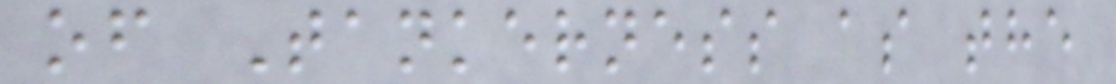of Tankerness as the
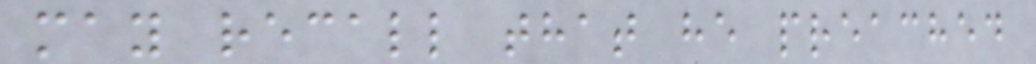may recall that he preached
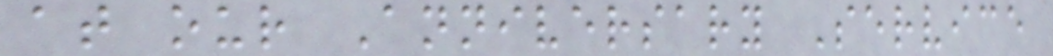at our Anniversary Service
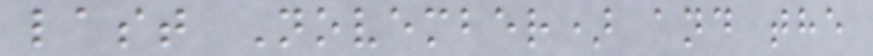last November) and the
